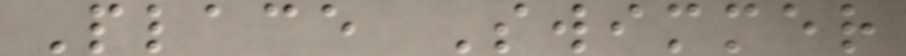Place Swimmer
